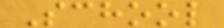School
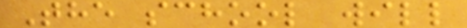The school will
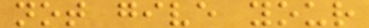not give your
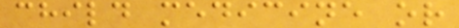child medicine or
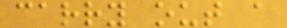carry out a
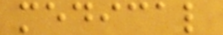medical
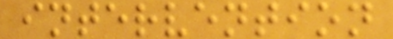intervention
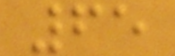65
